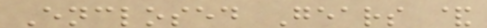Enclosed Gears &
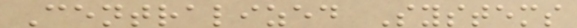Centralized Systems
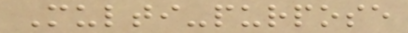Multi-purpose
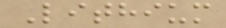Lithium
